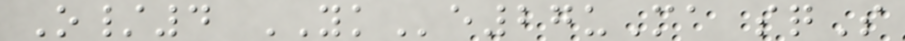O/4 YKe27uMa sqS
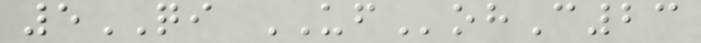5QI UFohC23
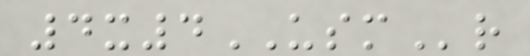4x4USMr
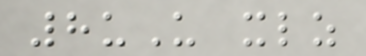8uU xlz
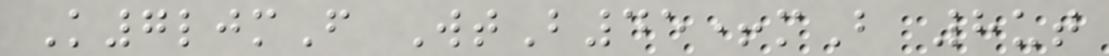K7ljmF WtB45+mB 8ut
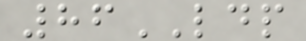86LDP
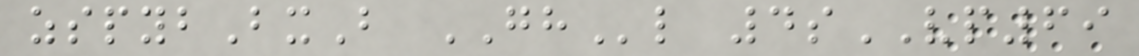zspybBxB GHl 4sVP69
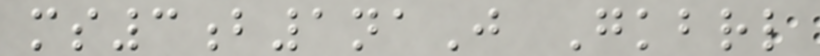ms3b1naJ Gkbrl
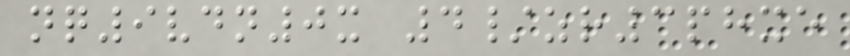nq9vdn0x 4/zr3phxe
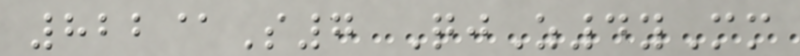822@S7 QjZ4yMm
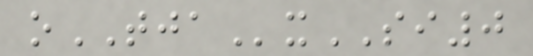oTJAxSI0
